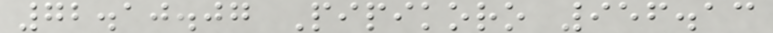72.10.07 Pipikoro 956.13
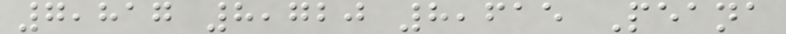7,817 8,720 8,615 Peana
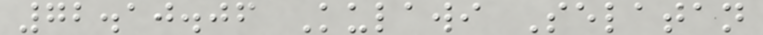72.10.06 Kulawi Selatan
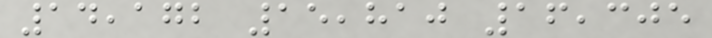14,172 15,810 16,305
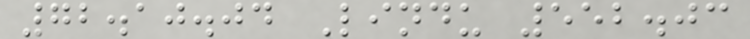72.10.04 Lindu 552.03
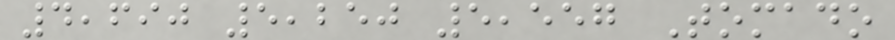4,690 5,250 5,557 Tomado
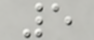5
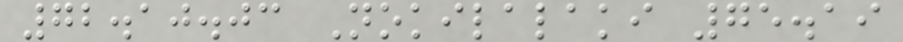72.10.03 Nokilalaki 75.19
